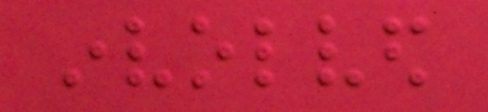involved
